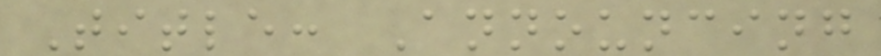Title: Announcing
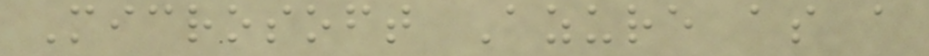Microsoft Azure as a
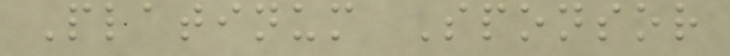Platinum Sponsor
